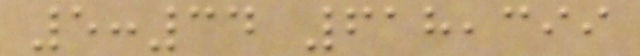5:34 618,399
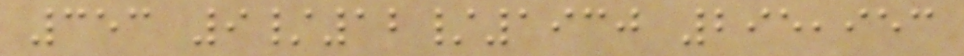353 9/12/1930 295,953
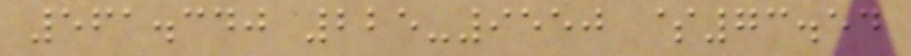561.340 225-9550 $73.54
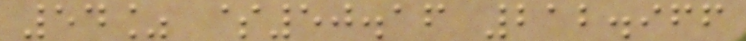54% $50.16 212.966
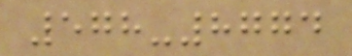578-8774
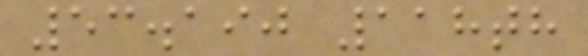53.190 118th
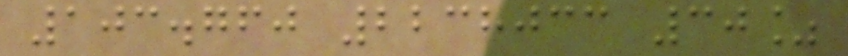103.760 2238033 30%
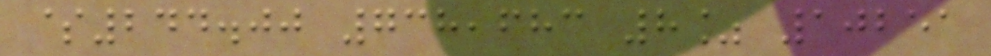$244.00 738,683 8% 10251
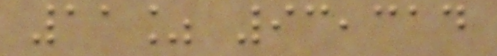11% 93,314
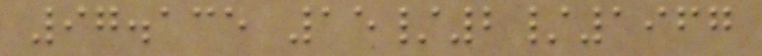97.135 15/2/1967
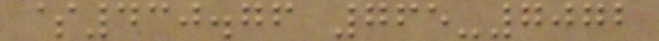$430.76 765-7072
